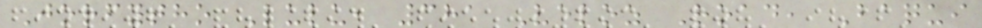Jorfytho Lulu, 381 Veloz Road, Baqui
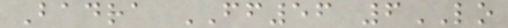Badra FF56 6LO
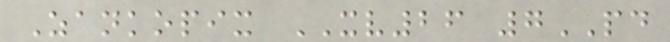Zankopix XV26 7PD
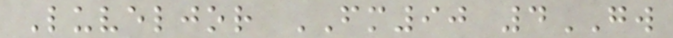Luveljor FM90 4GW
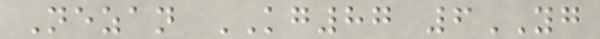Nezan KG87 6YG
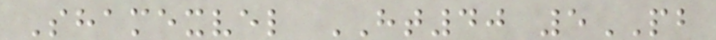Shamexvel HT40 5PB
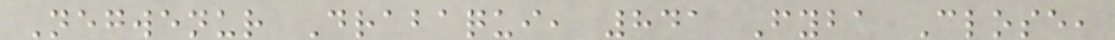Negwenur Drabaqui, 841 Fyba Close,
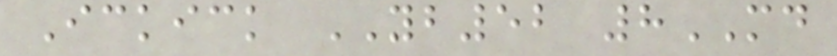Ickick YB52 8MD
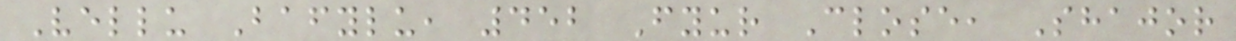Vellu Bafylu, 452 Fyur Close, Shajor
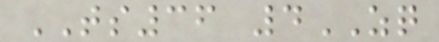TS36 4ZQ
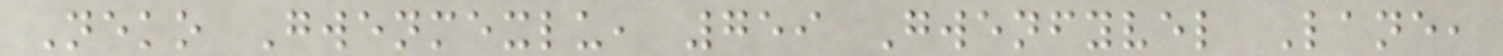Neko Gwenmexlu, 759 Gwenfyvel Lane,
